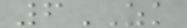6ZK
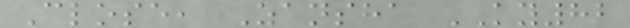Close, Zansha KY82
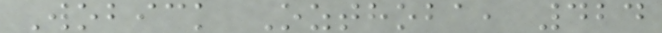Wobick Ozthoba, 424
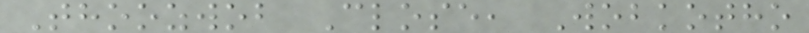Thoozwob Close, Wobkotho
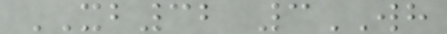XB32 3WH
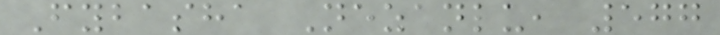Fybasha Nezanlu, 577
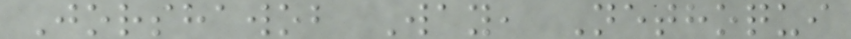Jorshawob Way, Nethoqui
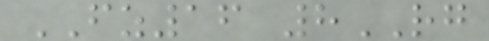FZ16 8RG
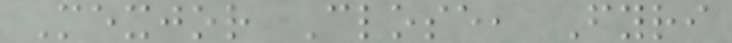Mexjor Close, Fyri
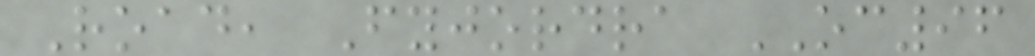Road, Fyjordra OC96
